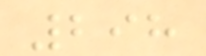298
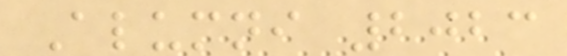Alumni 2023
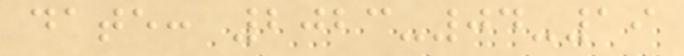date: 2023-04-19
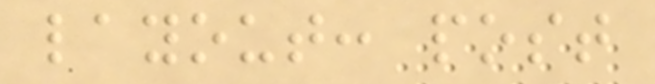layout: post
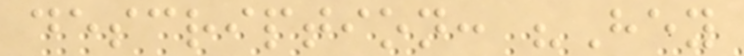description: "Hey
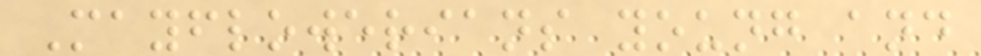Mayflowerians young and
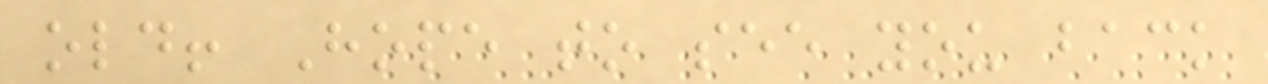old! Hope to see you back
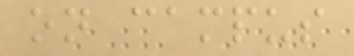on campus
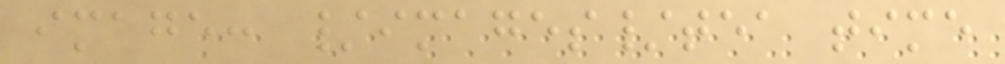image: /images/tea time
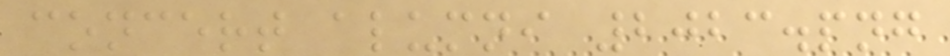concert alumni 2023.png
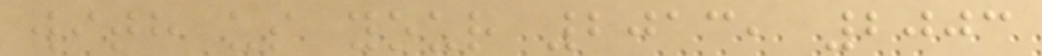with us your 2013, 2003
